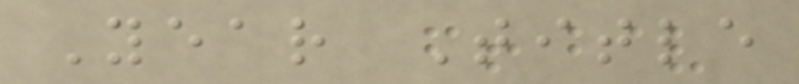Year Title
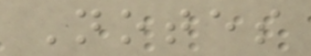Notes
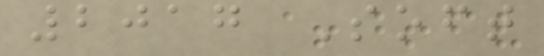2017 Soft
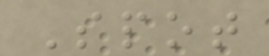Spot
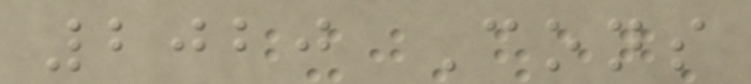2020 Cons
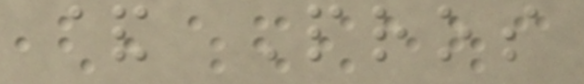& Pros
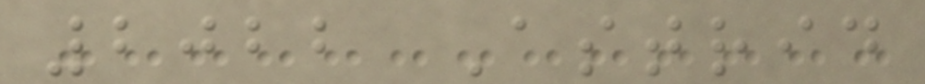2022 Astrid
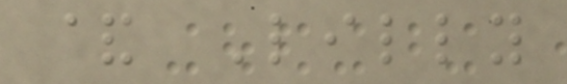& Lilly
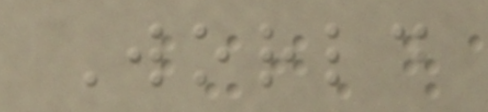World
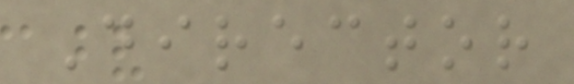Director
